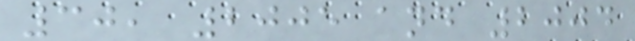30, 2005 and 2004
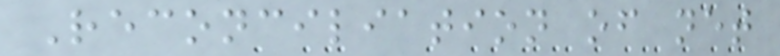Reconciliation of net
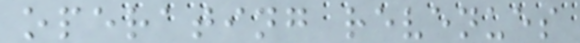operating revenues
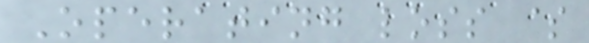Operating loss $
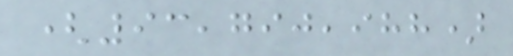(93,790,988)
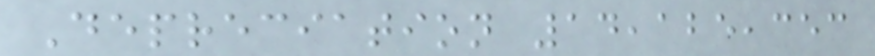Depreciation 14,125,353
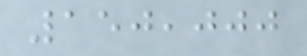150,000
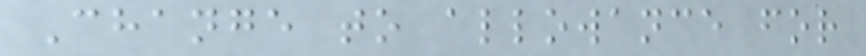Change to allowance for
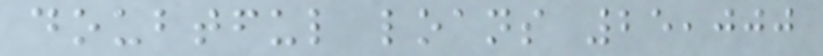doubtful loans 25,000
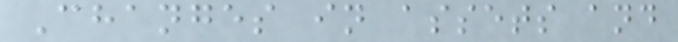Changes in assets and
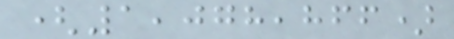(1,078,866)
